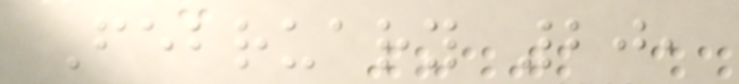February 20,
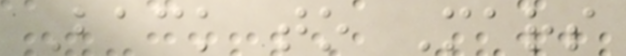Back to Mars
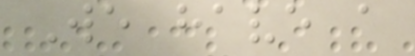We have a
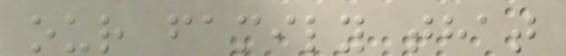our family that
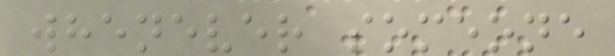whenever someone
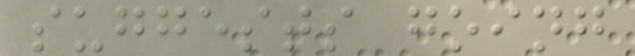suggests going
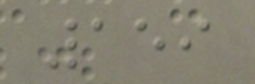159
